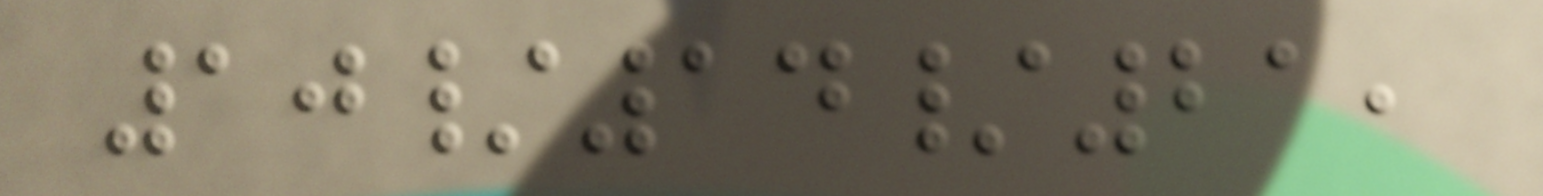10/14/21,
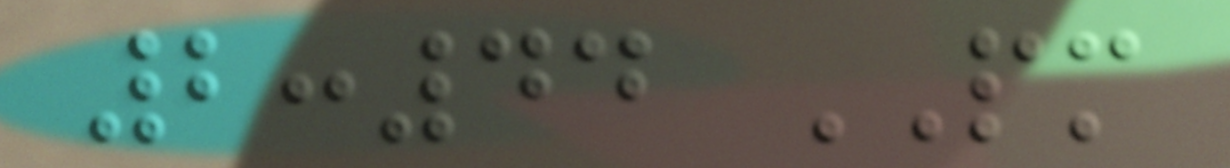2:44 PM
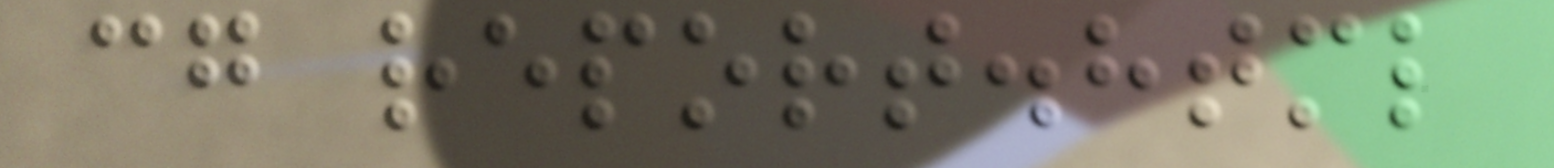cg report.html
